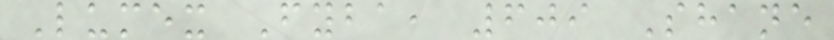Lumex Fyba, 609 Shane
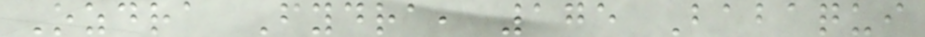Ozdra Fydra, 175 Babaqui
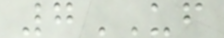7UF
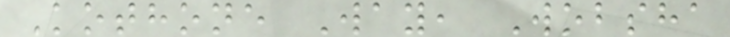Kothone Way, Wobsha
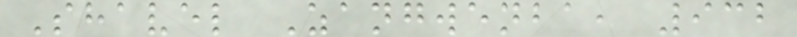Shavel Zangwenba, 932
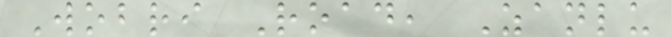Wobri Road, Zanlu
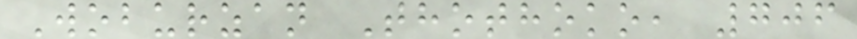Woburzan Thothoko, 706
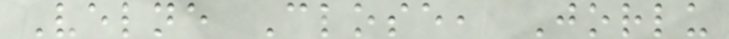Velne Close, Jorlu
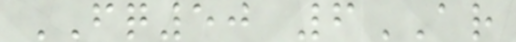FQ50 6AR
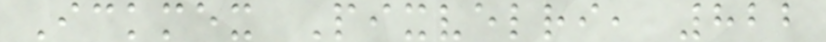Ickmex Pixvelri, 822
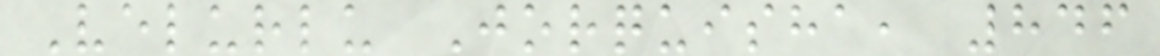Velurlu Jorquisha, 846
